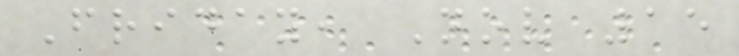Friday, Nov 15
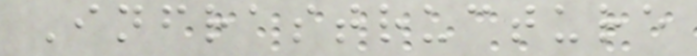Infrastructure
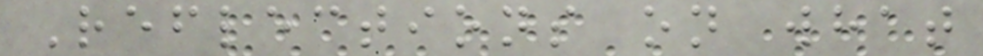Reflections on what
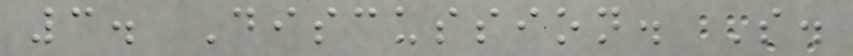3. Discussion. S.
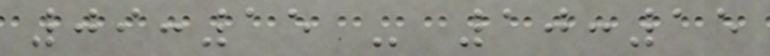09:15 - 10:15
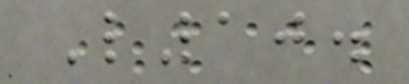L10.
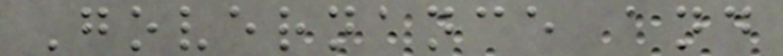Governance and
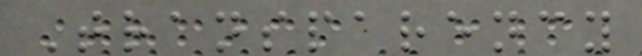Transparency
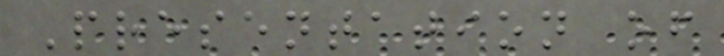Presentation of
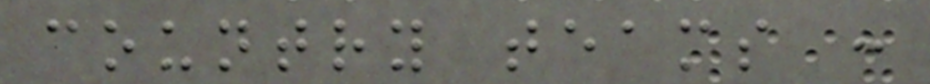country teams :
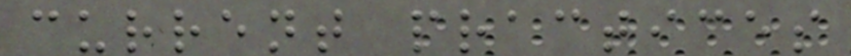current practices
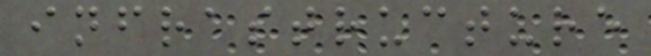infrastructure
